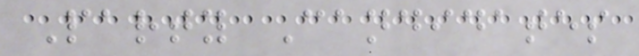Party Candidates
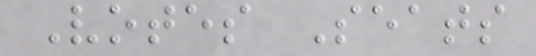Votes Seats
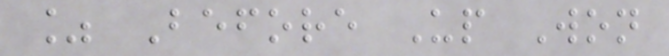% Before Up Won
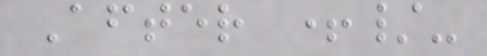After +/-
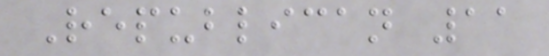Republican 11
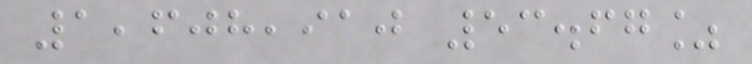1,608,910 53.67%
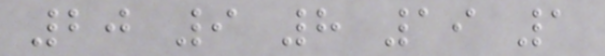20 9 8 19 1
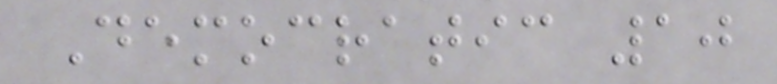Democratic 10
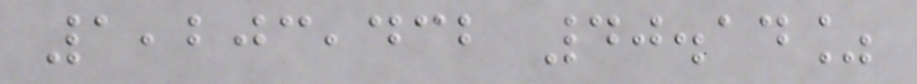1,203,432 40.14%
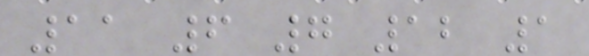11 6 7 12 1
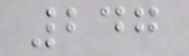247
